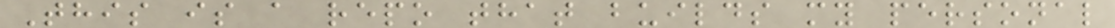This is a repo that builds my personal
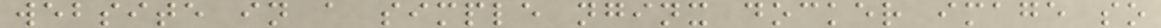website in a simple nginx docker image so
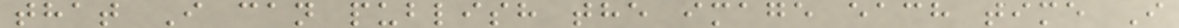that I can publish the image each time I
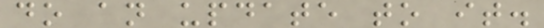do an update to it.
